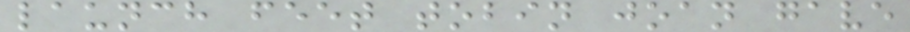launch feet tobin joan gave
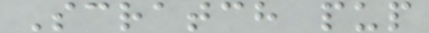Scratch pup
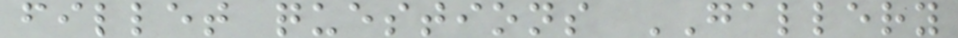fillet questions GALLERY
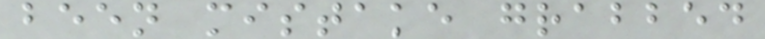been mistake grabbed
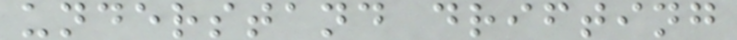understand drifting
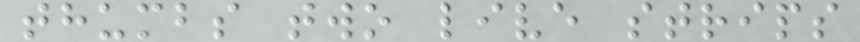thumbs two live strips
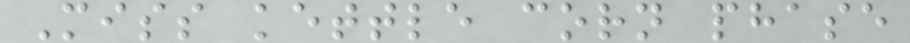Miss kettle corn phase
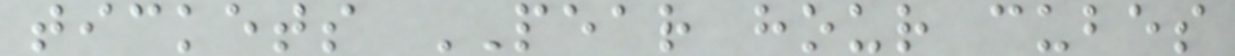tickets PEAR hour cubes
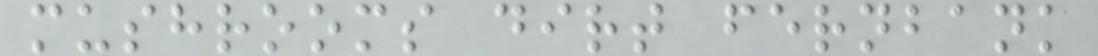mushrooms dirt fernbank
